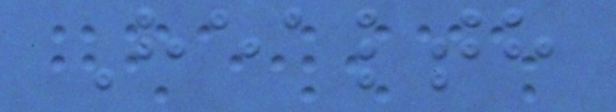Health
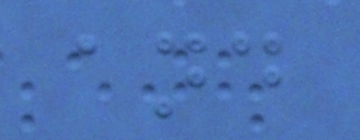and
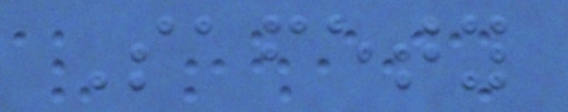Safety
